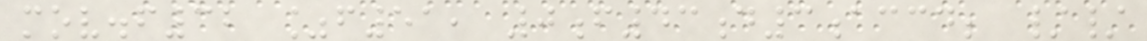mov.f32 %f51, 0f43d3accd; //
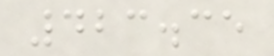423.35
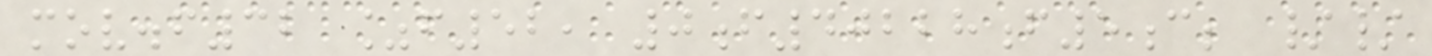mov.f32 %f52, 0f40228f5c; //
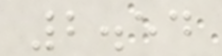2.54
